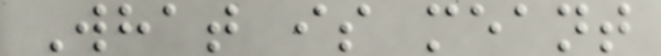What is meant
